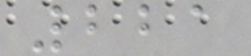221
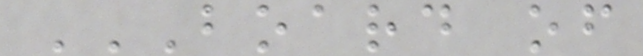BOARD OF
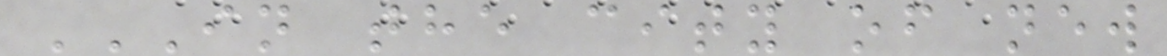IN THE CITY OF NEW
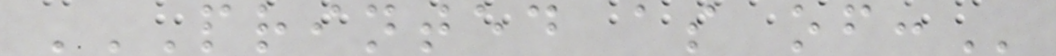PRINTED AS OF:
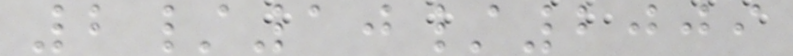2/10/2009
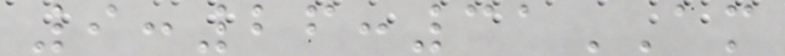9:26:31AM
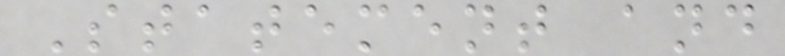Statement and
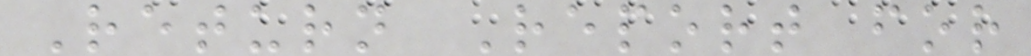Return Report for
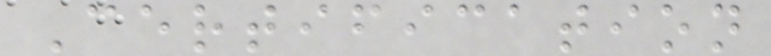Certification
